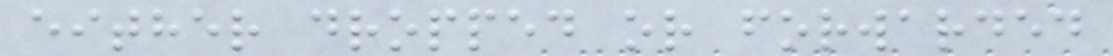either dropped or forwarded
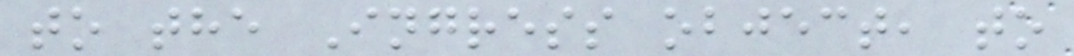to the Ingress object, to
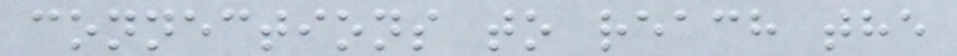connections to reach the
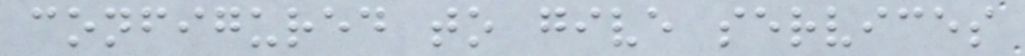configured to give services
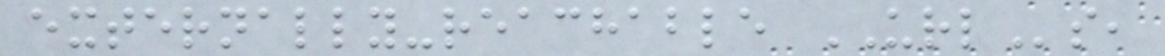externally-reachable URLs,
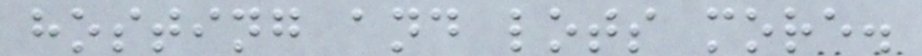hosting and lots more.
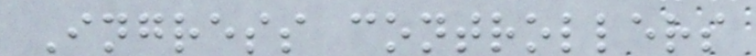Ingress controllers
